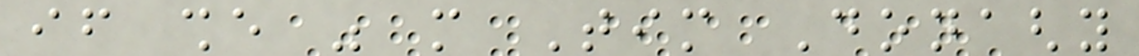if she was more Tim Donaghy
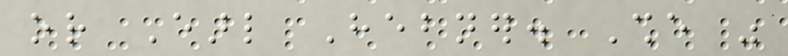or Earl Hebner. She was
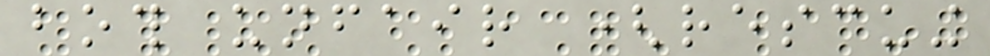both unfair (rescuing
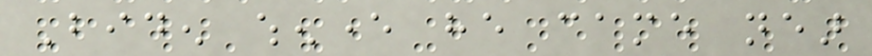Biden whenever he came near
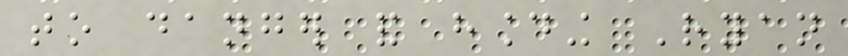to danger and hounding Ryan
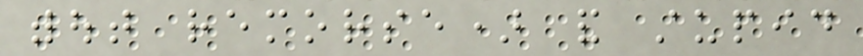without remorse) and stupid
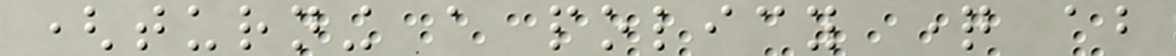(turning a policy question about
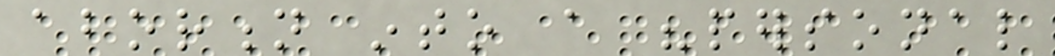abortion into a "personal
